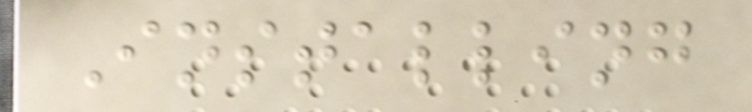Installing
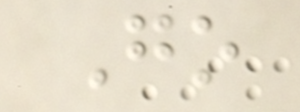Go
